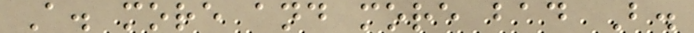A. more and more bad B.
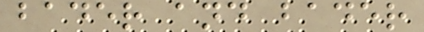bader and bader
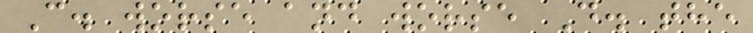C. worse and worse D. the
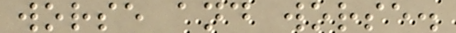worse and worse.
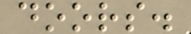doors.
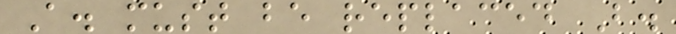A. must be replaced B.
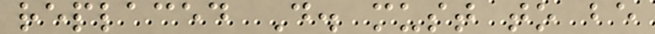replaced D. must to be
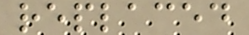replaced
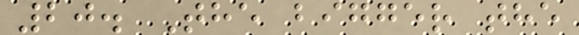20. The bigger the
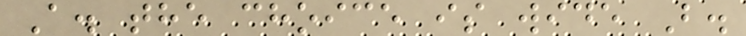A. the choice is wide B.
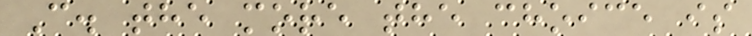C. the more the choice is
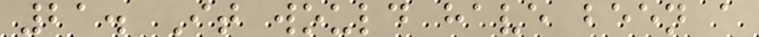21. It would have been a
